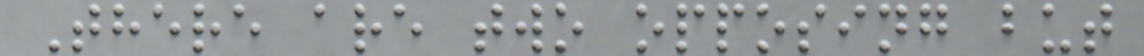There are two opposing but
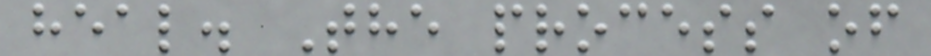heal. The process of
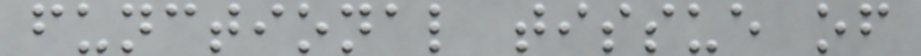functional tissue of
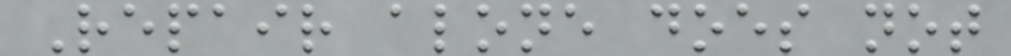Repair alone does not
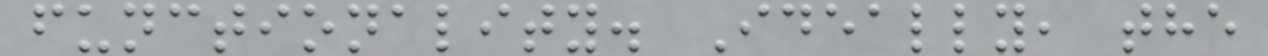functionality. Ideally, the
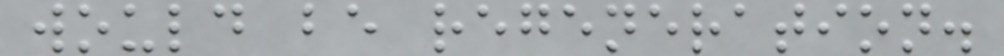would be regeneration.
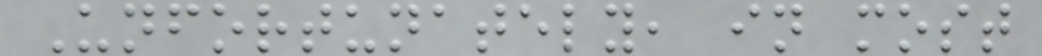Unfortunately, in most
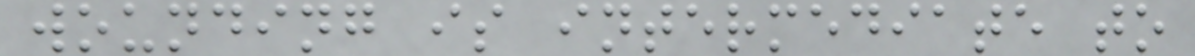wounding is intermediate to
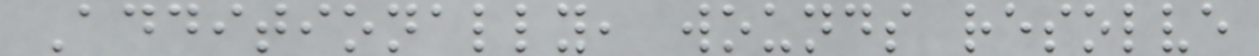Additionally, wounds resolve
